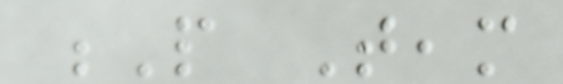P Team
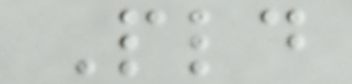Pld
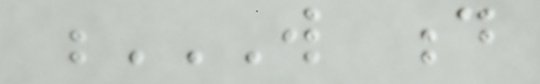W D
